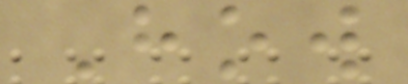How
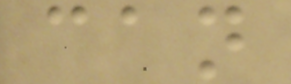can
